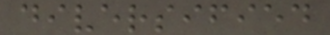diversified
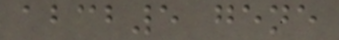abcb5 gene
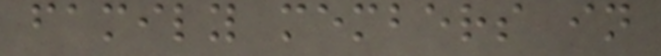family members in
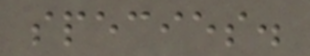species.
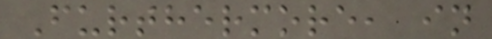Furthermore, in
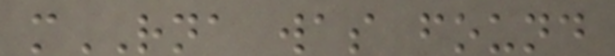mRNA was found
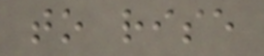to rise
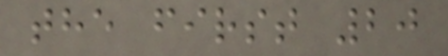the first 20
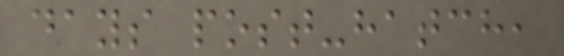days post-hatch,
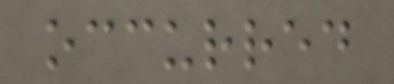occurred
